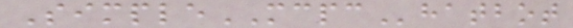SimpleMCPChatbot
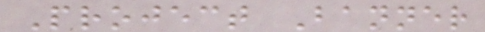Project Banner
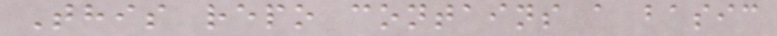This repo contains a basic
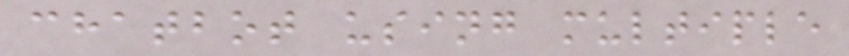chatbot using multiple
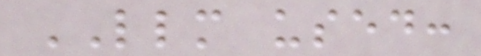LLM used:
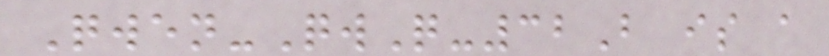Qwen-QwQ-32B is a
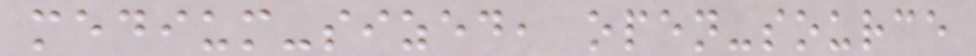medium-sized, open-source
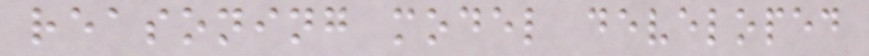reasoning model developed
